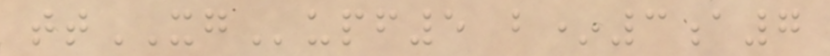ttXGupf5 b*3a7
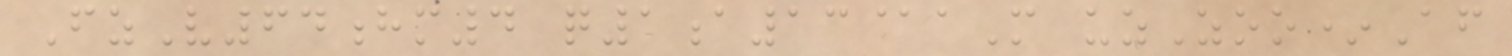FzV64hm4 q1a13@aM uzZoo*Af
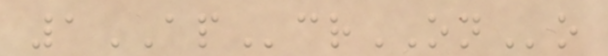1APcrONo
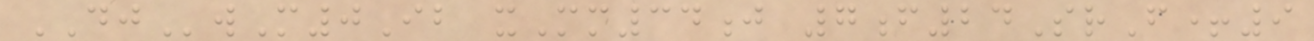DJwM0Ib xMm34j 7f24SrF+9
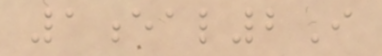1eal2I
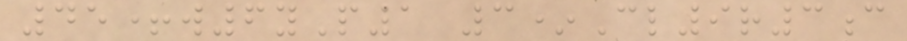45+w6yP1 3*Cl9r3c
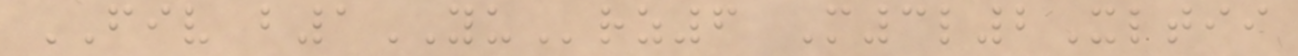FIV b1YUrz6 M3l2Xltii
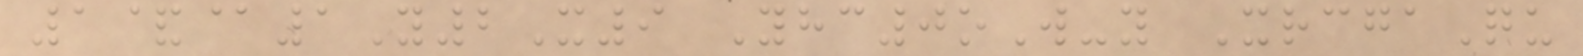1&@1Y2X9 Yhc0oW-y XrcgaQu
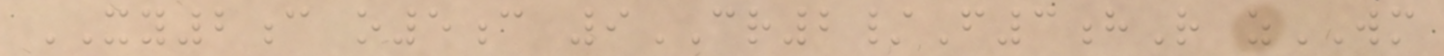XY2c o5c 9CR2/F3hR zWM
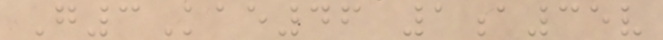G3Kae46 1a35v
